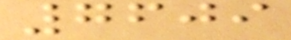7609
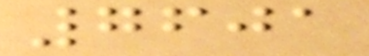7601
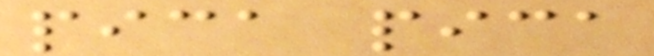pica pica
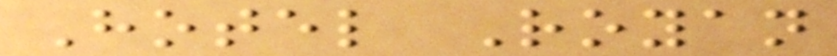Hotel Royan
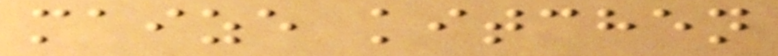maize kitchen
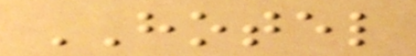HOTEL
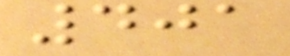401
